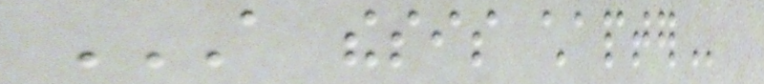A THESIS CHAPTER
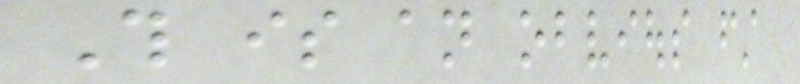This is an obvious first
